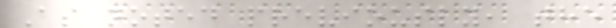As noted previously, the
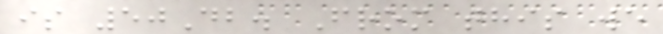is 50Db. From this we
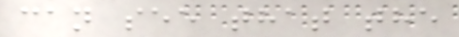can see that the
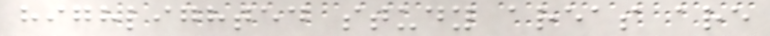highlighted study areas are
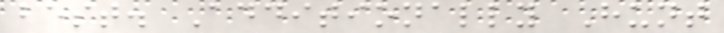best. Additionally Hunt
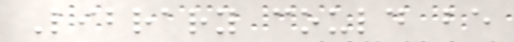Library could be
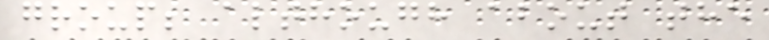group; although about the
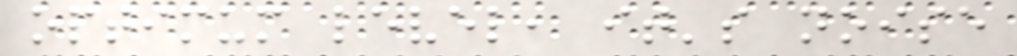optimum level, it's noise
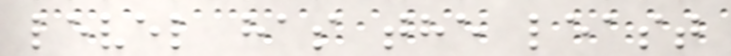level has the least
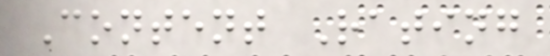Content Rating
